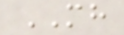MH
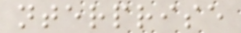nterprise
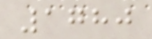1780
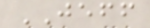JEFF
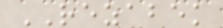REZABEK
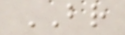BR
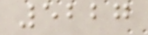5227
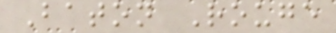Baton Rouge
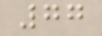77
